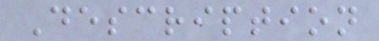Description
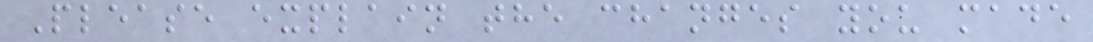Please explain the changes you made
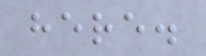here.
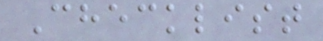Checklist
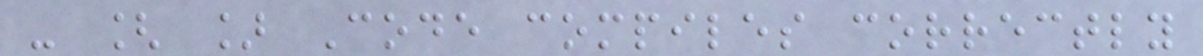- [ ] Code compiles correctly
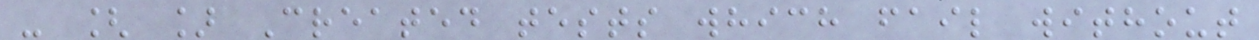- [ ] Created tests which fail without
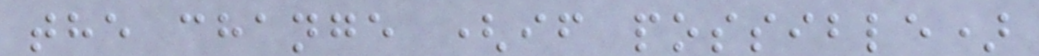the change (if possible)
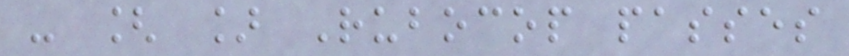- [ ] Rubocop passes
